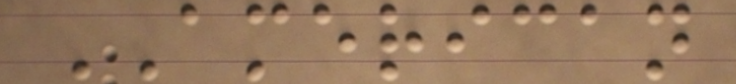AMERICAN
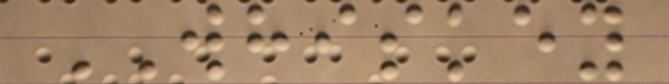WHISKEY
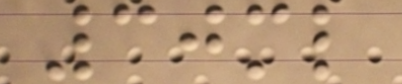30ml
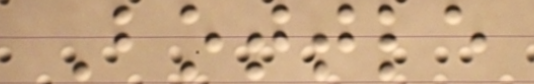Bottle
